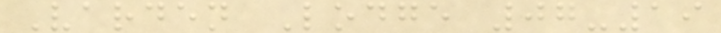Varden Lodge 07-19
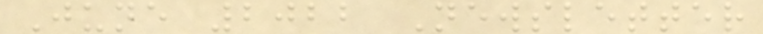June 2022 Newsletter
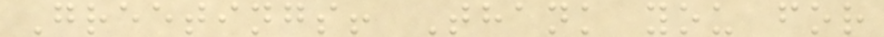Greetings! Thank you for
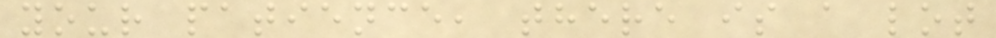your patience, there is a lot
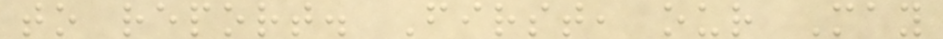to report. First, our May
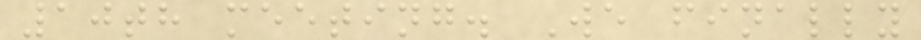10th meeting. We finally
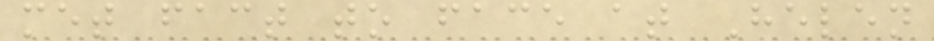met fact to face at Helen
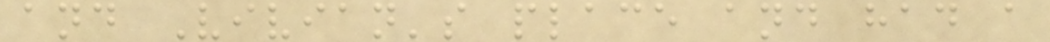and Vivian's place and had a
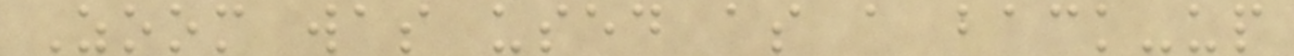Zoom was used as a back-up
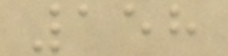158
